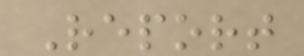Report
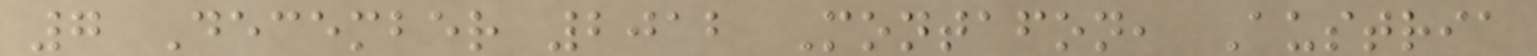7 December 2012 Montafon, Austria
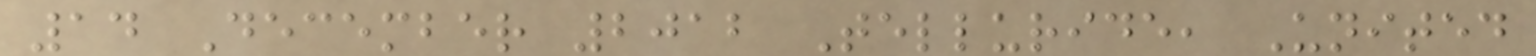14 December 2012 Telluride, United
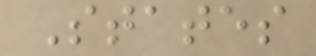States
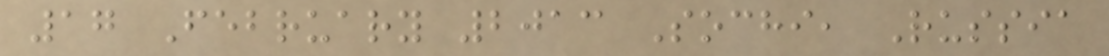17 February 2013 Sochi, Russia
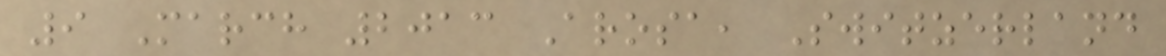9 March 2013 Arosa, Switzerland
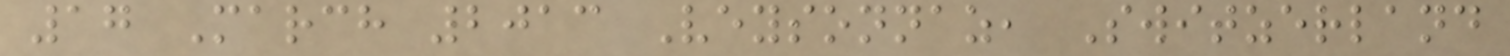17 March 2013 Veysonnaz, Switzerland
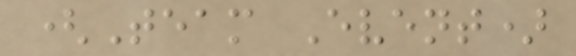(Team Event)
